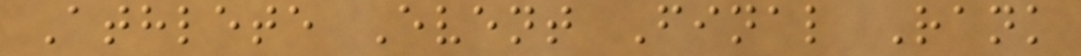Athlete Event Final Rank
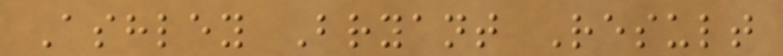Ashley Bryant Result
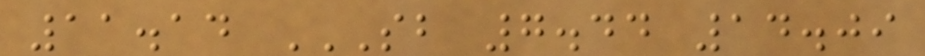11.14 SB 7.44 14.09
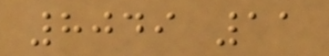8049 11
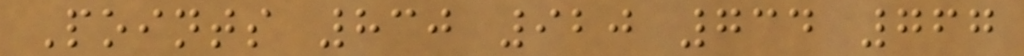Points 830 920 734 767
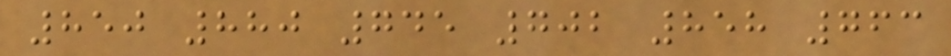850 880 745 702 858 763
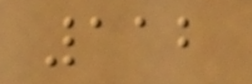112
